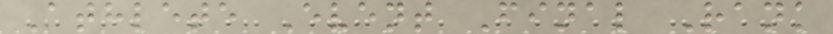Athlete Event Final Rank
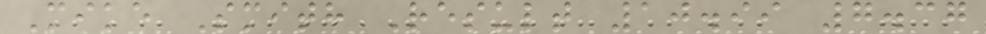Mike Smith Result 10.99 7.37
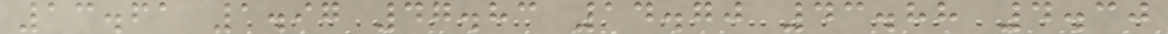13.61 1.97 47.83 14.70 43.88 4.30
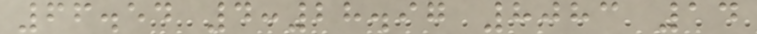66.54 4:28.97 8083 14
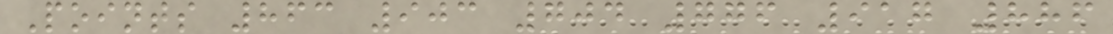Points 863 903 704 776 917 886
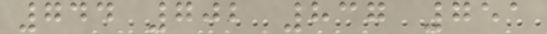744 702 837 751
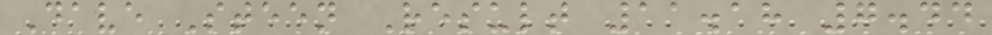Dave Steen Result 11.18 7.44
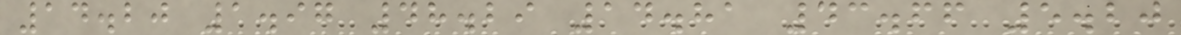14.20 1.97 48.29 14.81 43.66 5.20
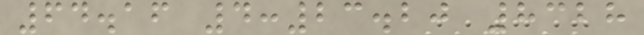64.16 4:23.20 8328
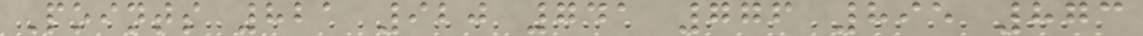Points 821 920 741 776 895 873
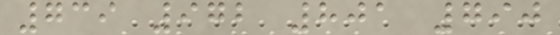739 972 801 790
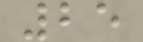25
